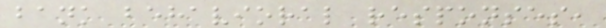bank behavioral responses,
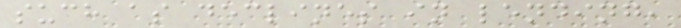such as declines in lending,
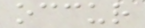occur
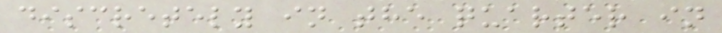discretely in the quarter in
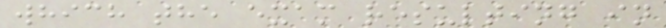which the exam resulting in
